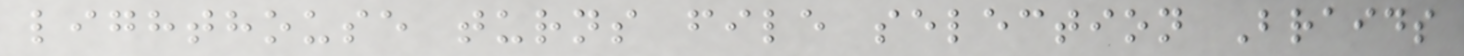lighthouse turns file selection Braids
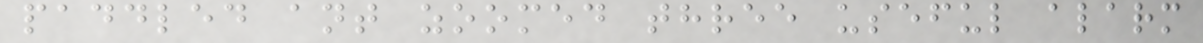paddled ant zoomed three useful alarm
